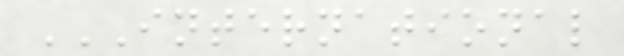INTERNATIONAL
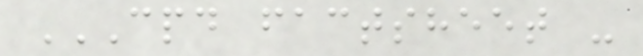CPD FACTSHEET -
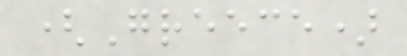(Greece)
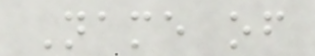Name of
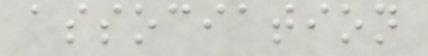association
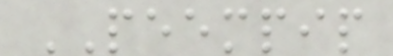PEEMPIP
